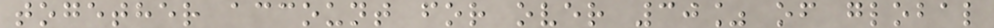together account for over 30% of global
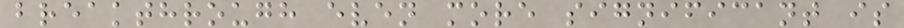breakthrough even more significant is
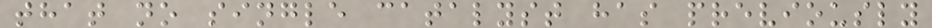that no single catalyst has previously
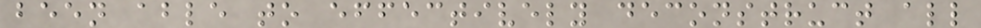been able to effectively deconstruct all
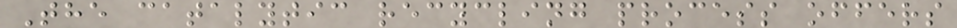The catalytic recycling process offers
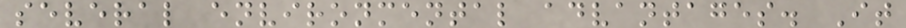several environmental advantages. It
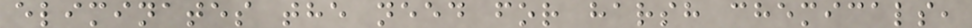eliminates the need for harsh chemicals,
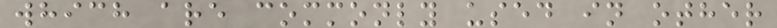which are commonly used in other
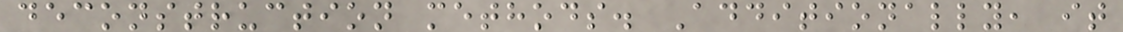deconstruction methods. Additionally, it
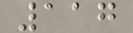117
